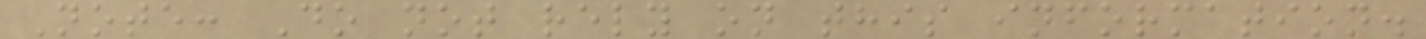Note: Do not rely on this information.
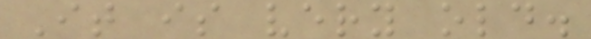It is very old.
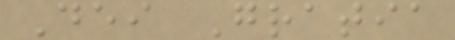Dei Gratia
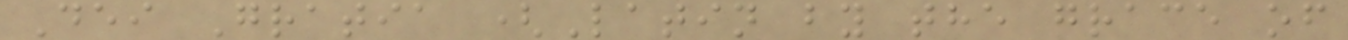Dei Gratia (Latin by the grace of
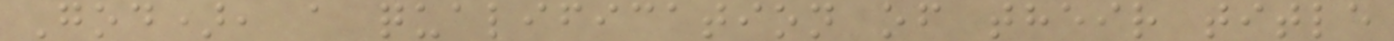God), a qualification of their title
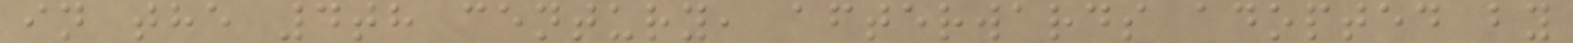in the 4th century, afterwards adopted by
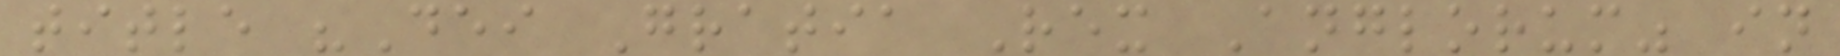title "Dei Gratia Rex Anglorum" in
